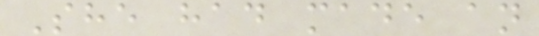She had made an
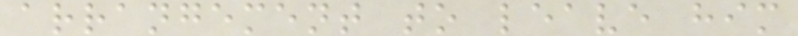arrangement to leave him
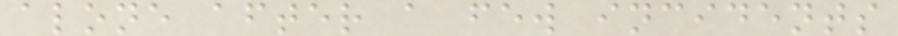alone after a few incidents
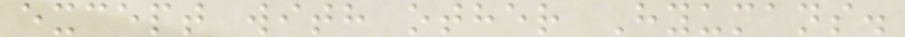except with other Hyumans.
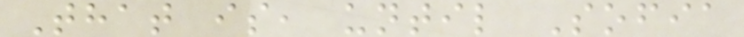That is, until Sofia
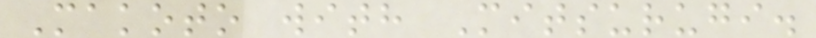Makoto with Mitsurugi.
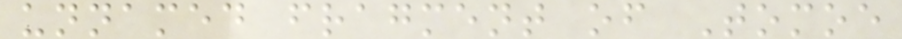unnamed fragment of Tomoe
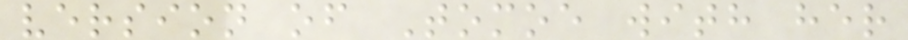version of Tomoe with her
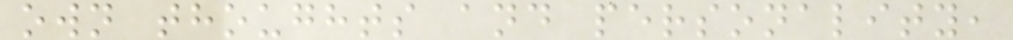own thoughts and personality,
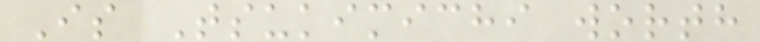Is Tsukimichi worth
